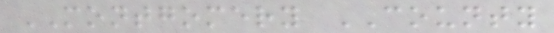MONTGOMERY COUNTY
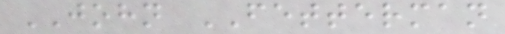JOHN FETTERMAN
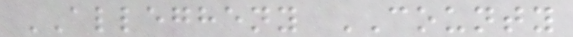ALLEGHENY COUNTY
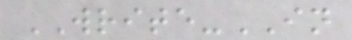WRITE-IN
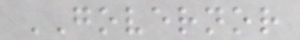GOVERNOR
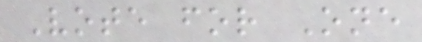Vote for One
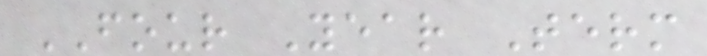FOUR Year Term
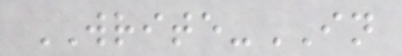WRITE-IN
